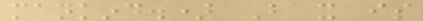mankind.) But it is
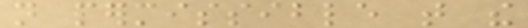not permissible that the
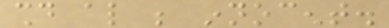should also be innocent.
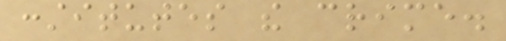constitutes the crime.
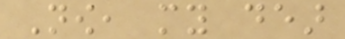Now, my dear
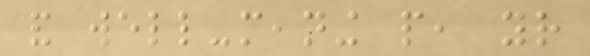and well-meaning people, your
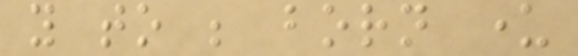you to be born under
